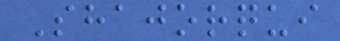Shajorqui
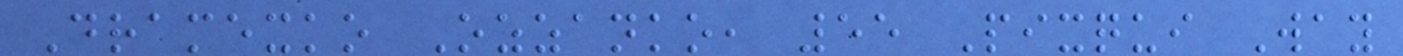Dramexko Ozzanko, 55 Pixqui Way
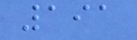191
